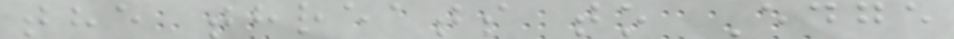the threats to Edge
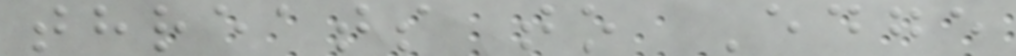threats to Edge
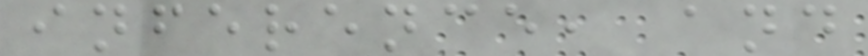inference, and
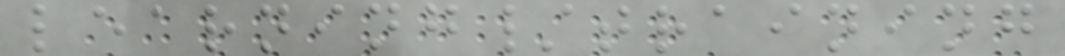learning/training
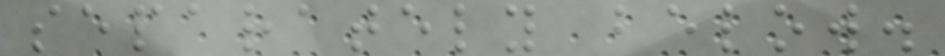separately below.
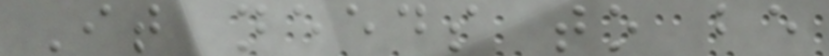It needs to be
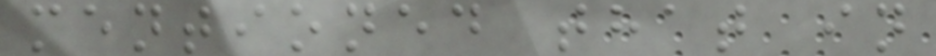mentioned that in
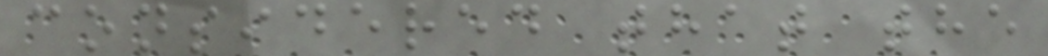considered that the
